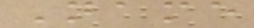Name
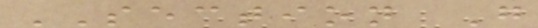SECTION G
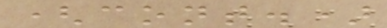(cont.)
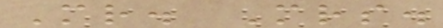Mr. Mrs.
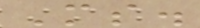Ms.
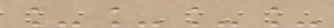____
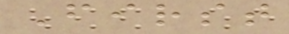First
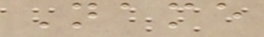Name
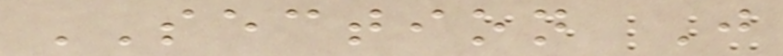SECTION J
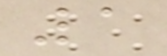1
